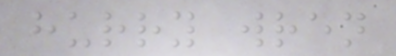hurry wren
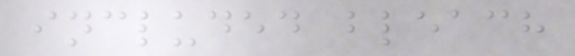included bleach
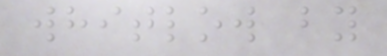whitlow by
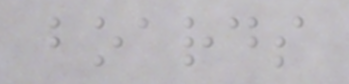boards
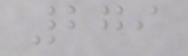279
